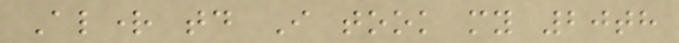Alright today I took my 20th
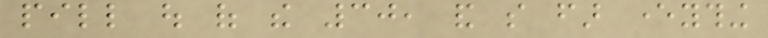pill out of the 30, and so far everything
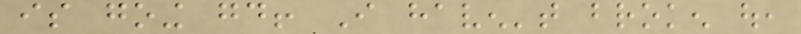is going good! I haven't broken out,
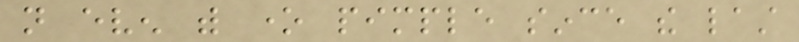not even with one pimple since the last
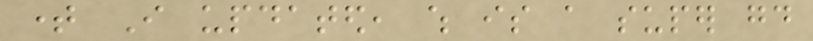time I updated, which is a super good
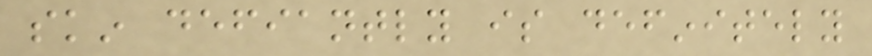skin defiantly is definitely
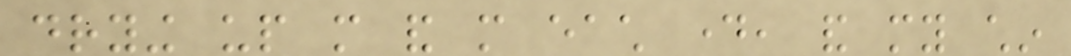drying up more and more each day, and my chin
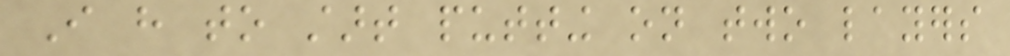I have to start putting on two layers
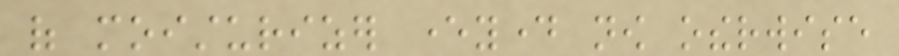of moisturizer everyday now otherwise
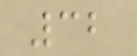32
